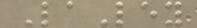LaLey
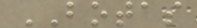BOTAS
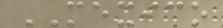MEXICO
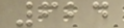624
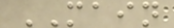MAIN
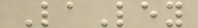LaLey
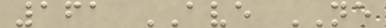161 AVE NE
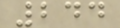244
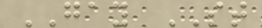GAY ST
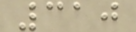310
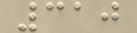310
